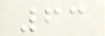63
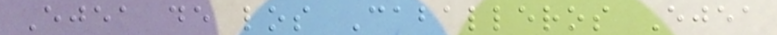Ejea de los Caballeros Ejea
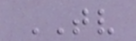TV
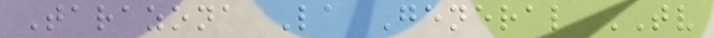Tarazona La General TV
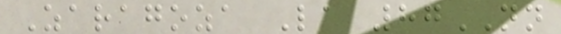Zaragoza La 87NN
